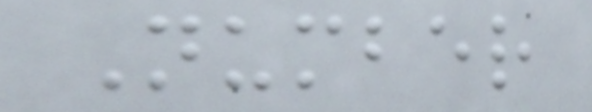Number
